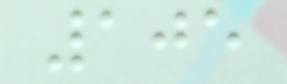105
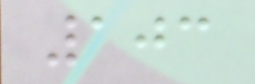103
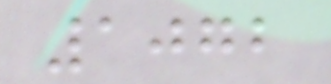1072
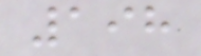198
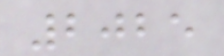2025
